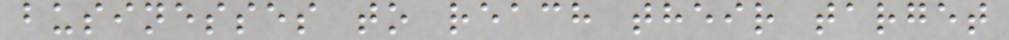businesses to reach their target
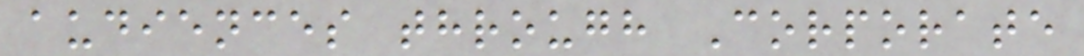audiences through Corporate
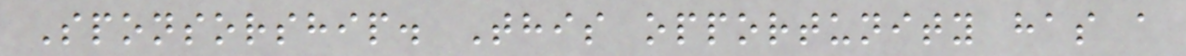Sponsorship. This opportunity has a
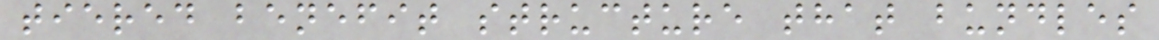tiered benefit structure that bundles
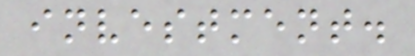investment.
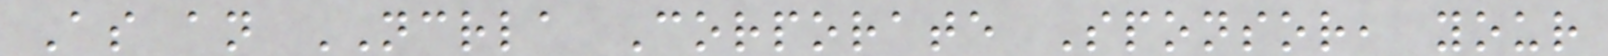As an NCRLA Corporate Sponsor, your
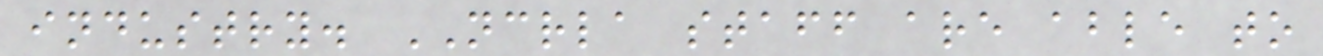industry. NCRLA staff are able to
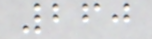260
